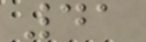41
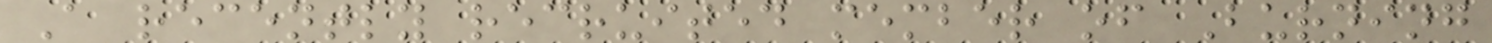A recently recruited member of Burning
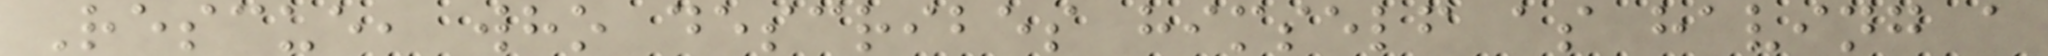Rescue, who describes himself as having a
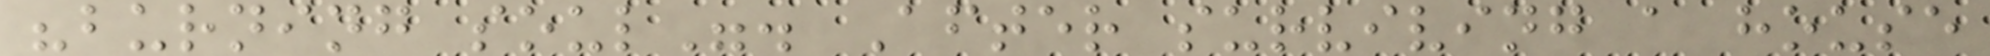"burning soul". After surviving a house
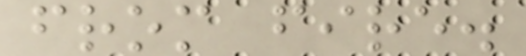from fire.
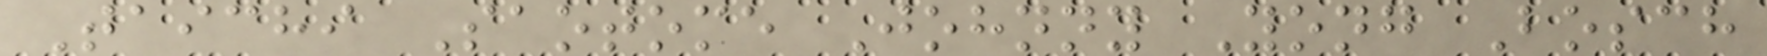Taichi Saotome Johnny Yong Bosch
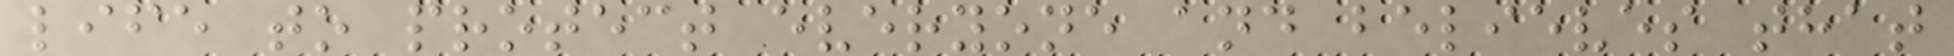life to protect everyone and believes that
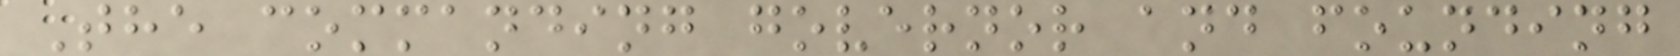The commanding governor and founding
